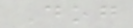Dog
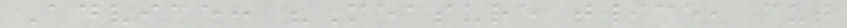Advice: "Measure twice, cut
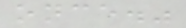once."
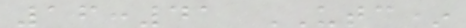16:41 UTC*
